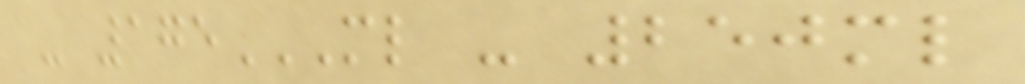- 175ML - 250ML
